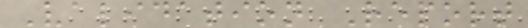Validation Report
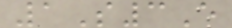1S3E
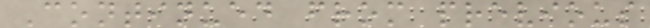Continued from previous
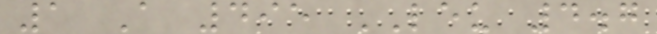1 A 495 LEU 4.7
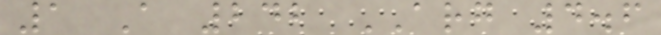1 A 242 ARG 4.6
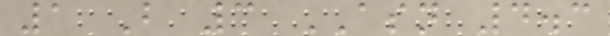1 B 3 ASN 4.3
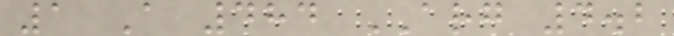1 A 484 ARG 4.2
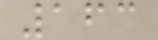163
